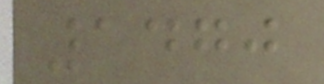1470
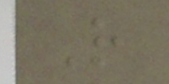R
